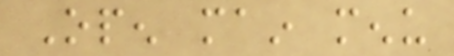Open main menu
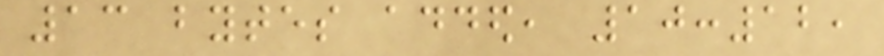13 bytes added, 10:12,
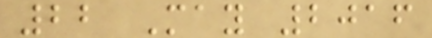22 May 2016
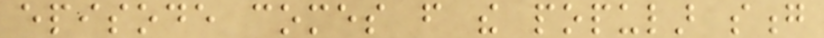episode comes from the popular song
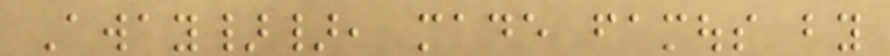Away}}, made famous by
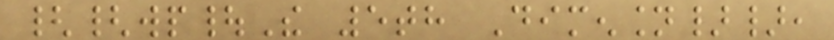{{wp|The 5th Dimension}},
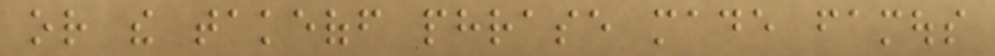or the takeoff phrase made famous
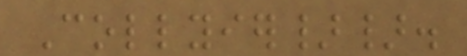Collyier}}.
